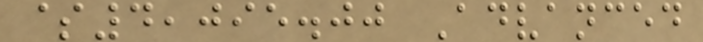$4,095.00 Advanced
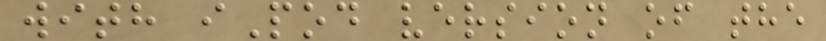with iPod version of the
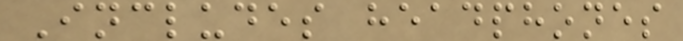Includes headphones
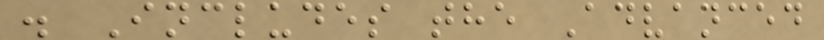. Includes the Advanced
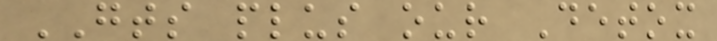GTS plus our Detox
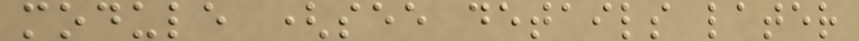module (see details later
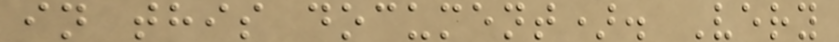in this document). Very
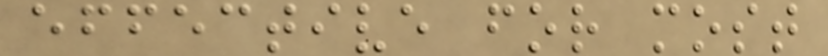effective for most
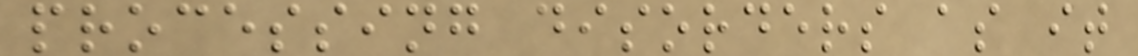processing disorders as it
